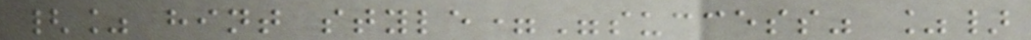{% hint style="success" %}
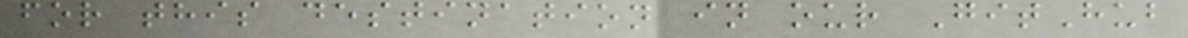for this destination in our GitHub
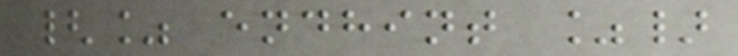{% endhint %}
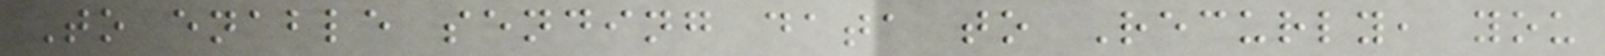To enable sending data to Recurly, you
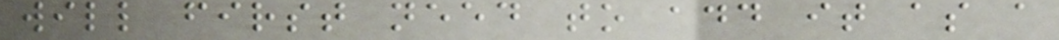will first need to add it as a
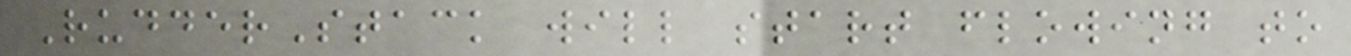RudderStack will start flowing to
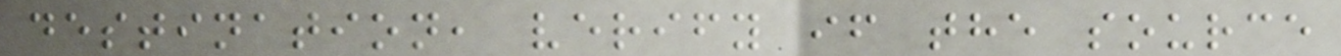destination, verify if the source
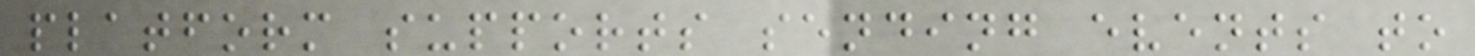platform supports sending events to
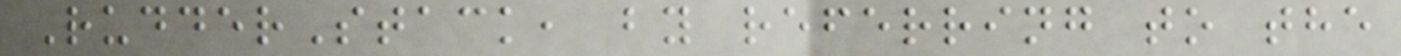RudderStack, by referring to the
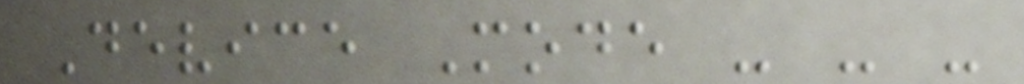Device Mode - - -
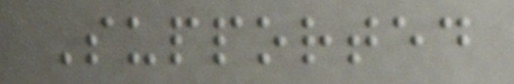Supported
